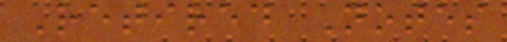Retired Notes
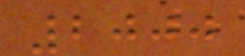2000
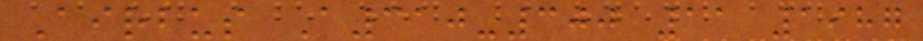Airbus A310-300 11 1987
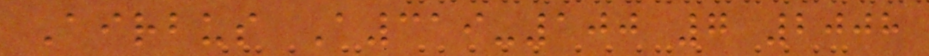Airbus A319-100 7 2008
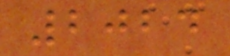2024
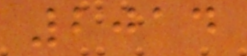2014
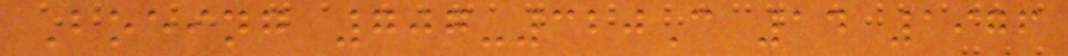Boeing 707-320C 14 1976
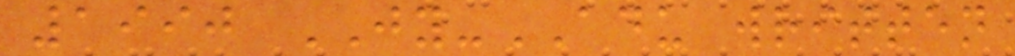1990 JY-ADU written
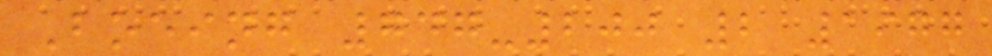Boeing 747-200 2 1977
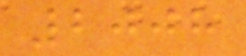2008
